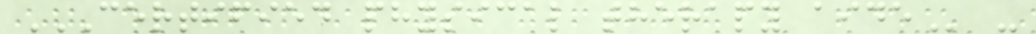CERTIFIED PHYSICAL THERAPY AIDE -
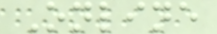Online
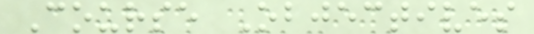Course Objectives
